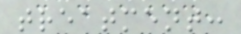treatment:
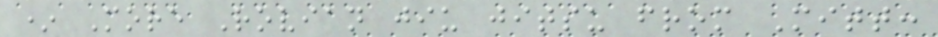* More Rovian jiu jitsu from Mitt:
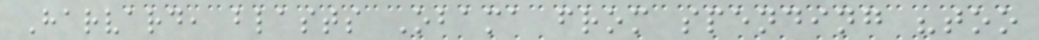Harvard, blasts Obama from spending "too
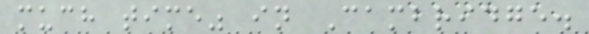much time" in Cambridge.
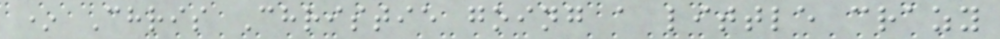* Chris Christie going a little crazy
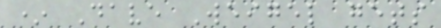* Dave Weigel gets
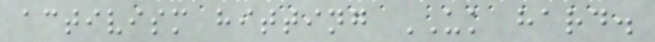activism hitting UK hard.
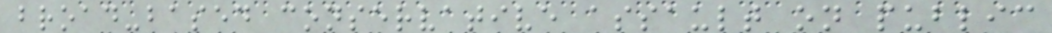broad-based conservative assault on public
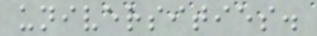universities.
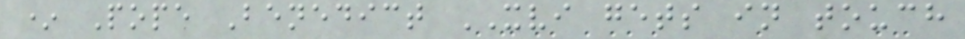* Pope Benedict XVI gets in touch
